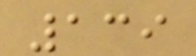139
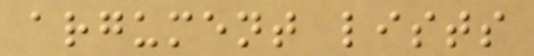argument lists
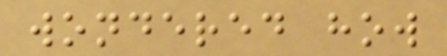wondered how
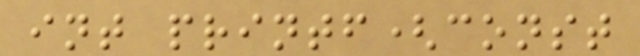int printf(const
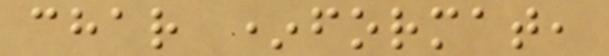char *format,
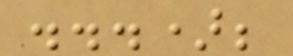...);
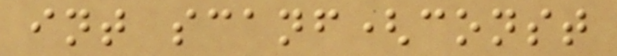int scanf(const
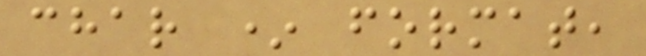char * format,
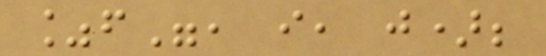%f", i, j);
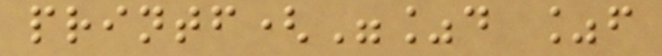printf("%d %f
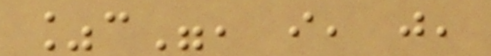%c", i, j,
